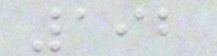192
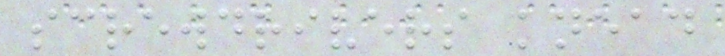screwdrivers knead
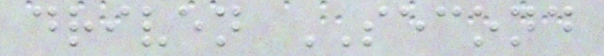driven SECOND
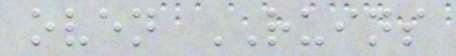oven RUINS
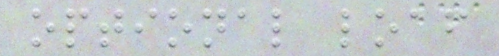optional loaf
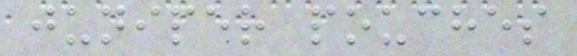juniper pouches
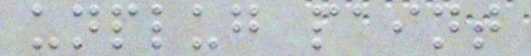unplug paint
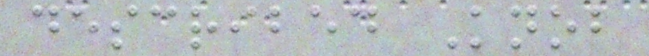described Knob
